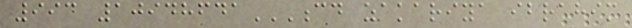993 10948641CD ZAKARIYA IBRAHIM
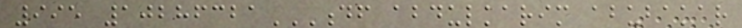995 10286321DF ABDULKARIM ABUBAKAR
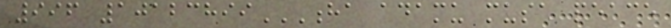996 10123899HA ADAMU MUSA PEACE
